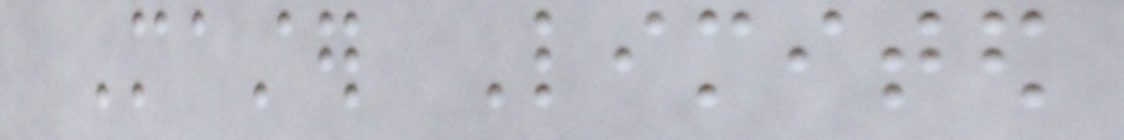Master Limited
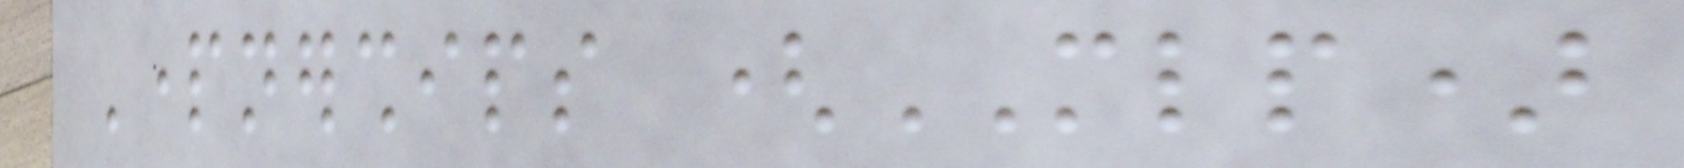Partnerships (MLP)
